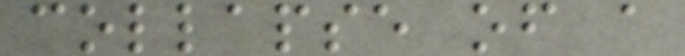collapse of a
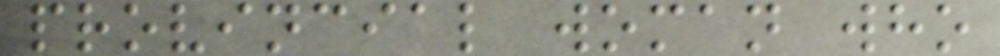provincial woman who
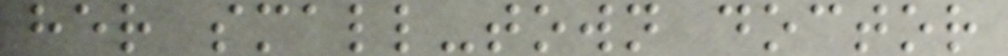her small-town doctor
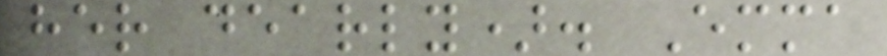her dearly). Emma
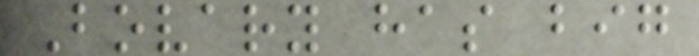Bovary has big
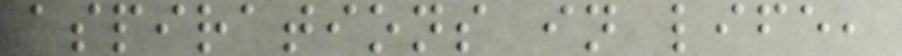aspirations in life,
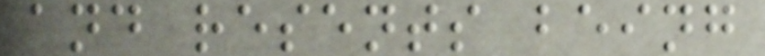and resents being
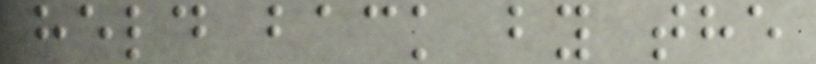held back by the
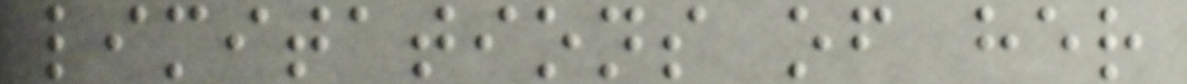limitations of her
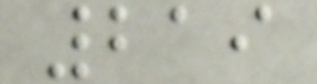219
